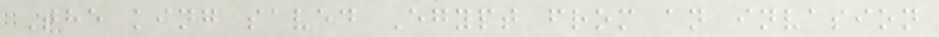The king saved Egypt from an invasion
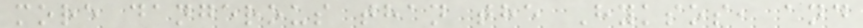more dangerous than the Hyksos, and
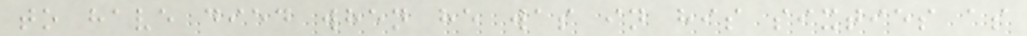to have died when he was in his sixties as
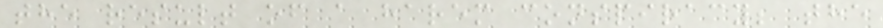the result of a harem conspiracy; the
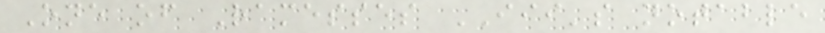One of Ramesses III's notable
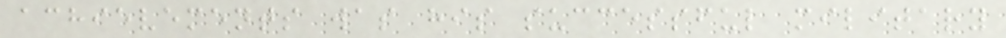achievements was his successful military
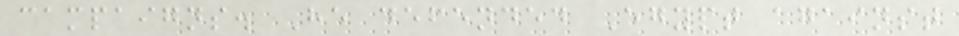campaigns. He defended Egypt against
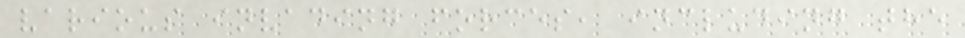various invading forces, including the
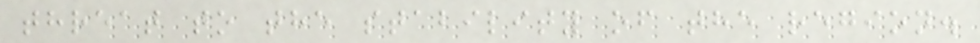threat to the stability of the region.
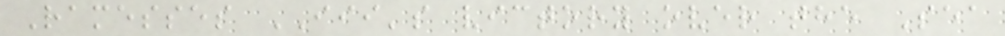Ramesses III's victory over the Sea
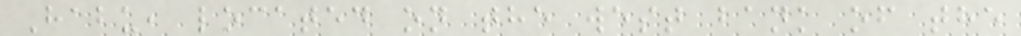Habu, located on the west bank of the
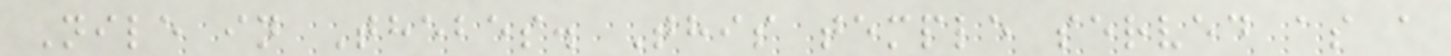Nile in Thebes. This temple served as a
